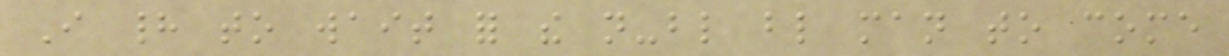I had to wait for the not-blind blind man to come
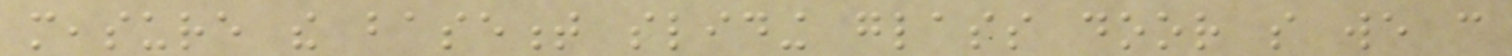measure the basement sliding glass door so we can
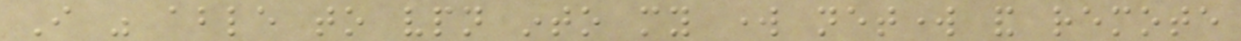I was able to vpn into my work network and remote
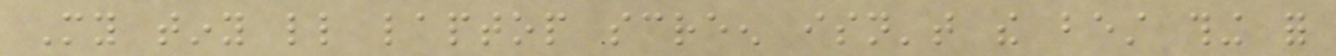My tiny little laptop screen isn't the best thing for
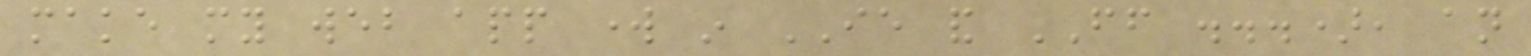make my web app work in IE and FF ...), an
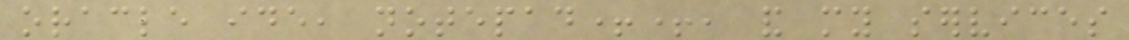oracle ide, notepad++, and my services
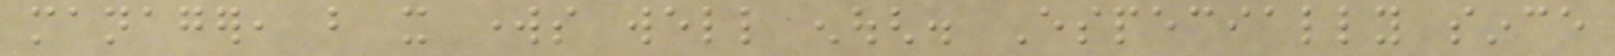manager, but it works well enough. Especially since
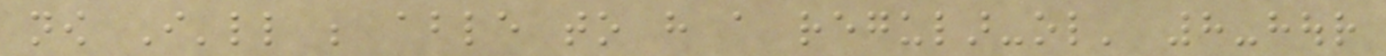now I'll be able to have a regular-ol' 8-hour
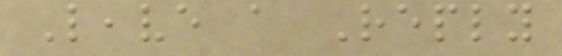Leave a Reply
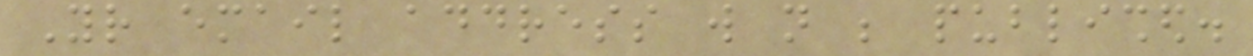Your email address will not be published.
